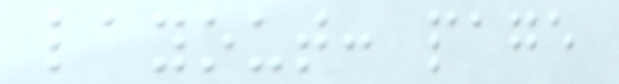layout: page
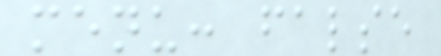menu: false
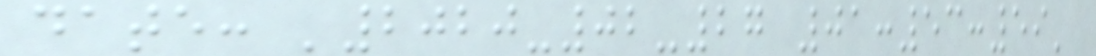date: '2020-02-27 01:53:59'
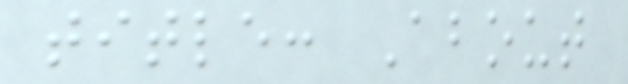title: About
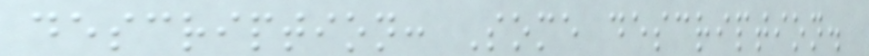description: Some description.
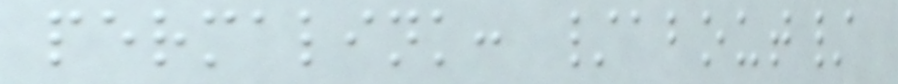permalink: /about/
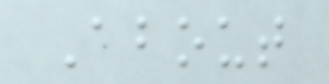About
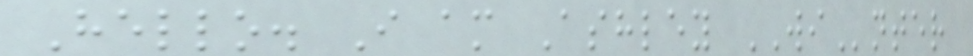Hello. I am Ashley WInter
